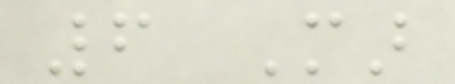6 Mar
